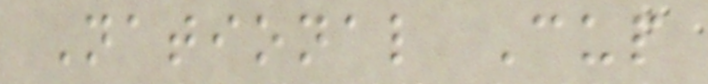National Cup
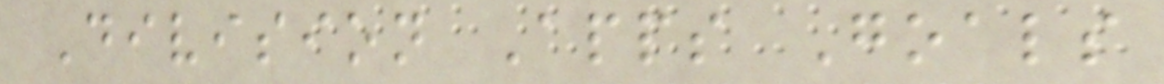Division Apps Goals
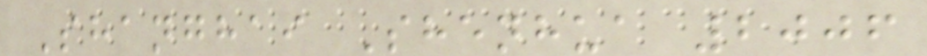Shanghai Shenhua 2006
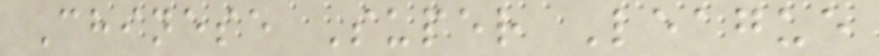Chinese Super League
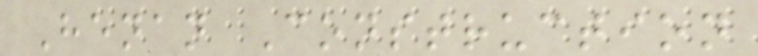Henan Construction
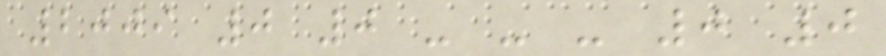2009 0 0 - - - 0 0
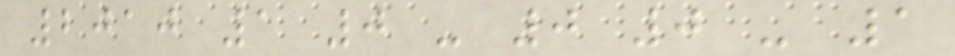2010 1 0 - 0 0 - 1
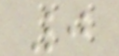0
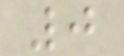0
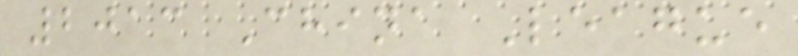2013 China League
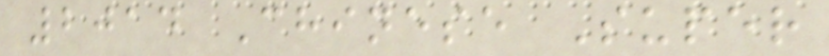2014 Chinese Super
